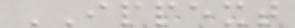IPPEXT
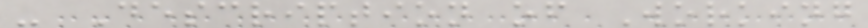- Description of Working
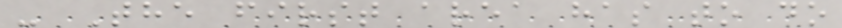- The first area has to do
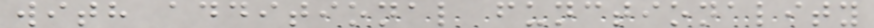with additional functionality
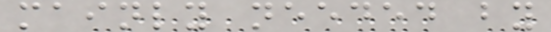mainly needed by
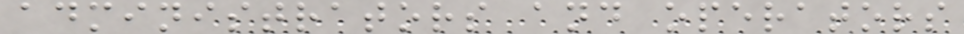administrators and operators
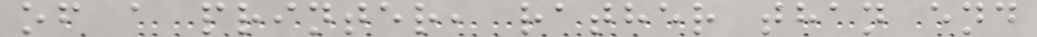of a printer, rather than end
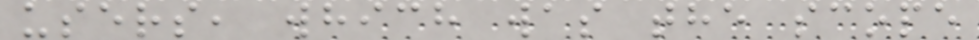users, which was the scope
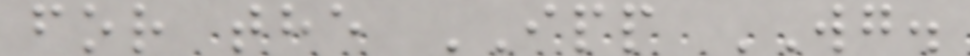for the IPP WG.
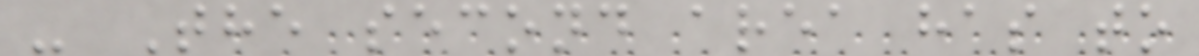- The second area has to
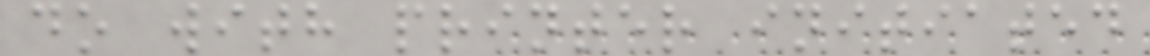do with printer initiated
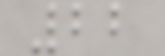22
